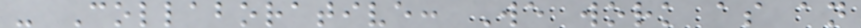- Collaborative: We work as an
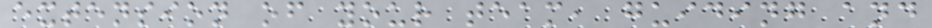extension of your team, guiding and
